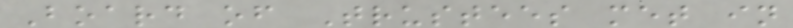Board of Trustees met in
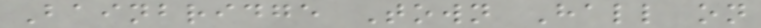Bainbridge Town Hall on
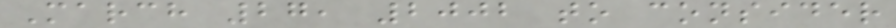March 27, 2002 to consider
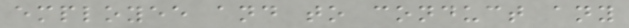employee and to conduct any
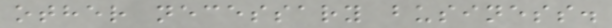other necessary business.
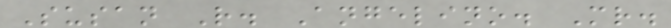Susan R. Angelino. Mr.
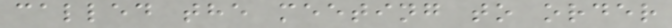called the meeting to order
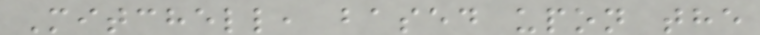Mitchell, based upon the
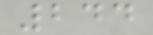244
